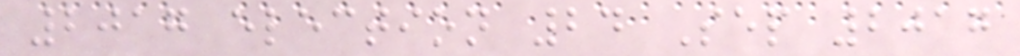2017 election 24 Sep 2017
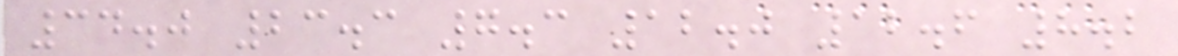34.0 23.3 7.3 12.0 12.6 8.2
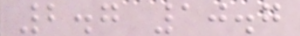2.7 10.7
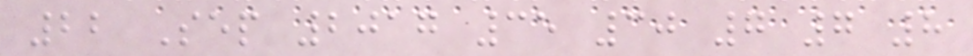22 Sep 2017 35 30 7 7 8
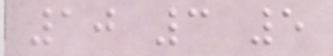10 3 5
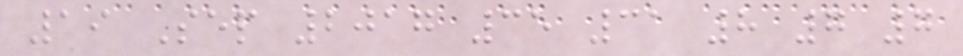19 Sep 2017 35 31 8 7 7
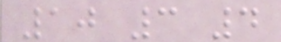10 3 4
